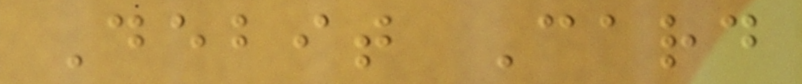Debit Card
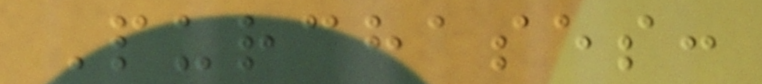Purchases:
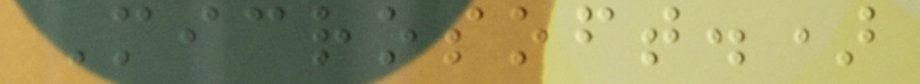Microsoft.)
